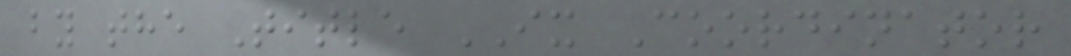by the Title IX Coordinator
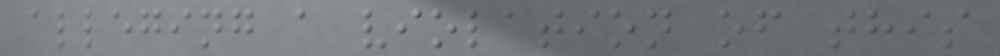alleging a violation of this
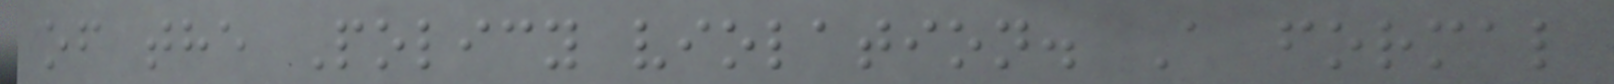of the Policy violation. A formal
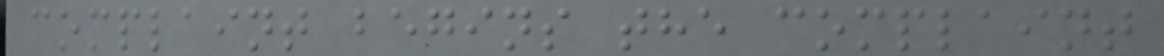complaint begins the complaint
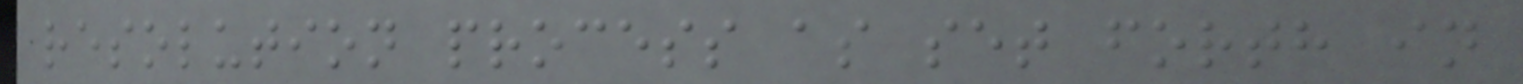resolution process as set forth in
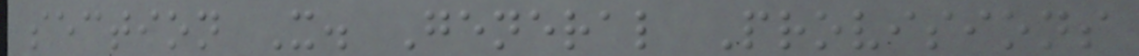section X. General Provisions
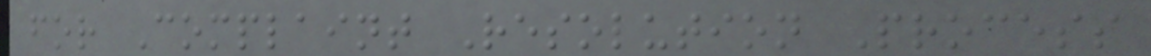for Complaint Resolution Process
